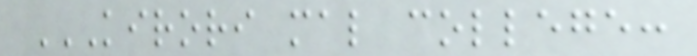KIRORI MAL COLLEGE:
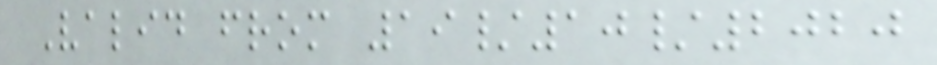Valid from 19/10/2020
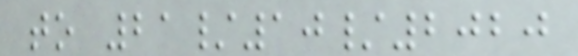to 21/10/2020
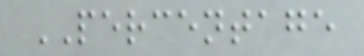PERCENTAGE
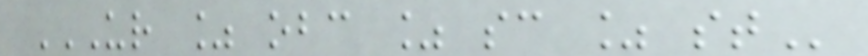UR % OBC % SC % ST
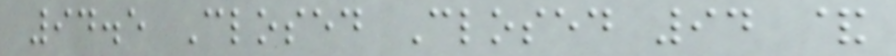94.5 Closed Closed 94 &
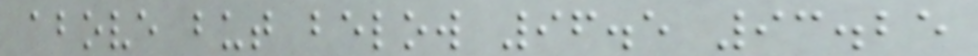above but below 96.5 93.25
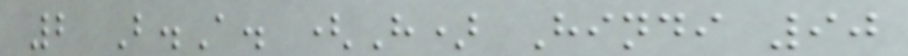2 B.A. (H) Hindi 90
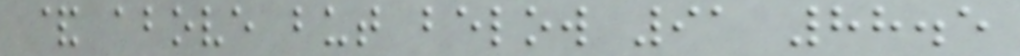& above but below 91 88.5
